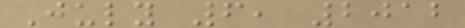July 6, 2012
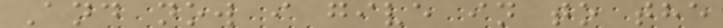And now i give in to the
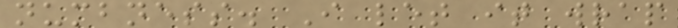numbness. I let it wrap
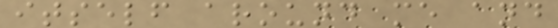itself around me and
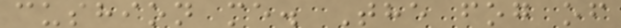cushion me. The fog of
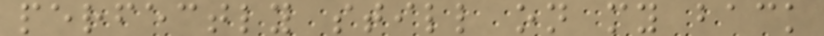perfectly still on my back
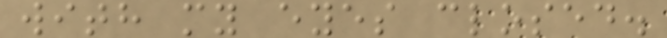with my eyes closed.
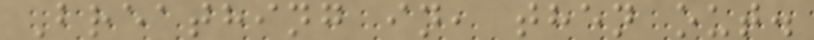Breathing in, then out.
